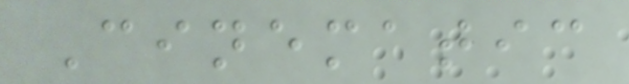Cinematic
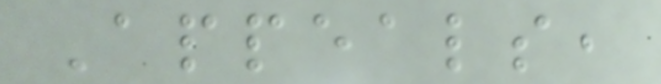Appeals,
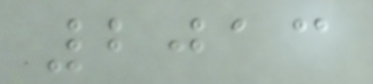2013
